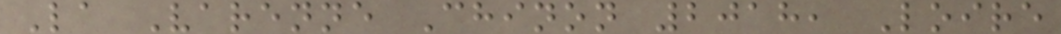La Varenne Chinon 2018, Loire
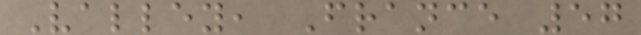Valley, France 57
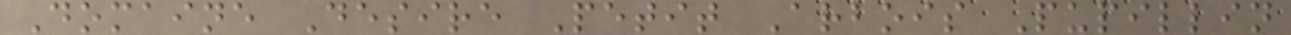Domaine Desire Petit Arbois Pupillin
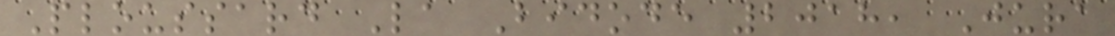Ploussard La Bidode 2018, Jura
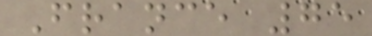France 75
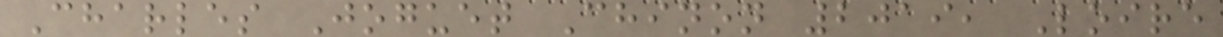Charles Joguet Chinon 2019, Loire
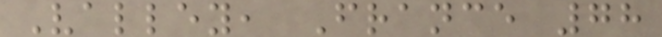Valley, France 78
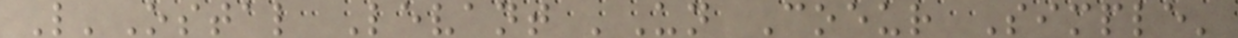L'Ostal Levant 'Un Coeur Simple'
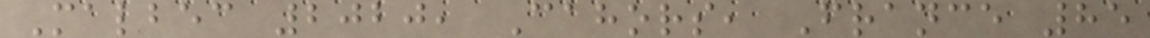Malbec 2020, Cahors, France 85
